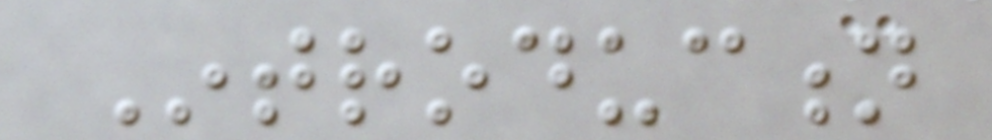Introduction
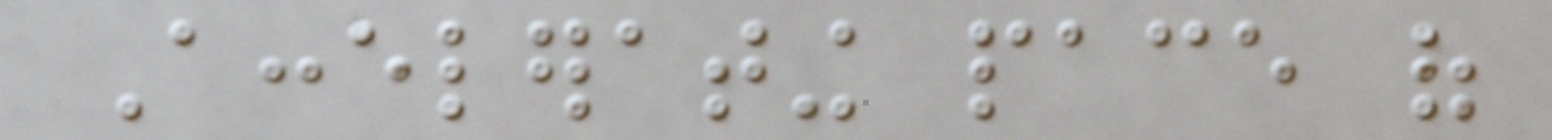Accelerating pace of
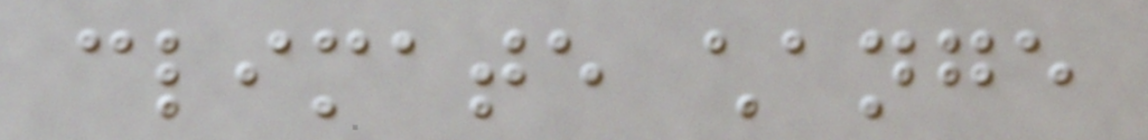climate change
